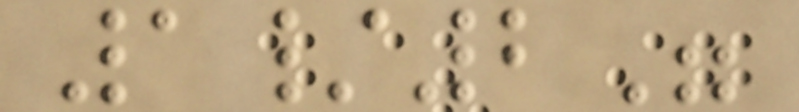1/2"
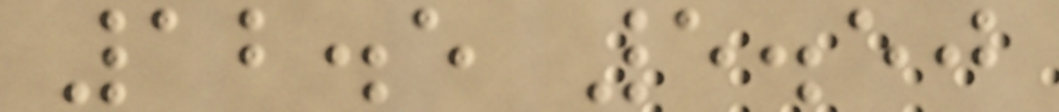12.5 5.50
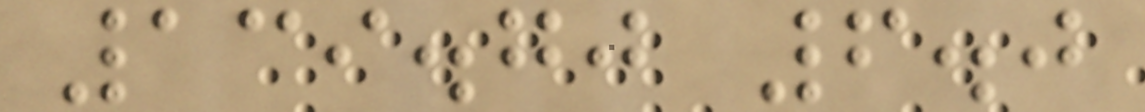139.70 6.0
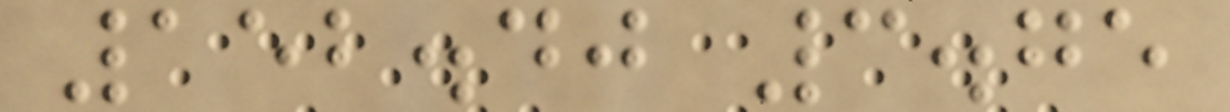152.40 3.75
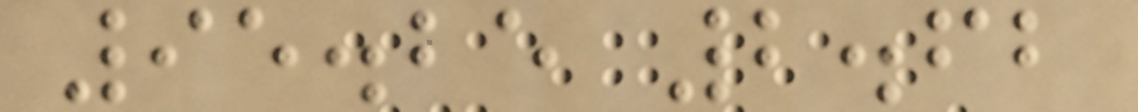95.25 2.62
